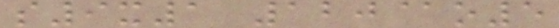s9x1 120@o5
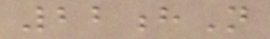22hN
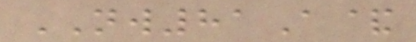NW81A&
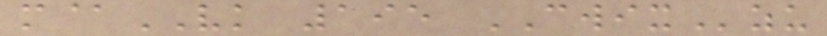m@VK 195 CWIXzu
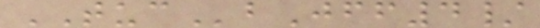TUCbJff4/
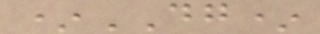*DG*
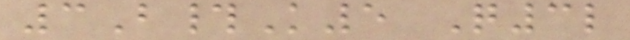3B#K5 Q3l
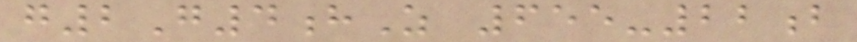g2G4hZ 655-22b
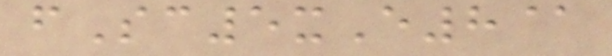fSc5xE8@
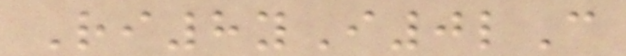Ri8yI0lC
